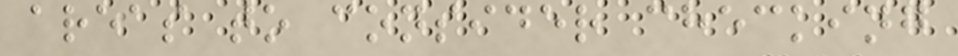areas to consider checking
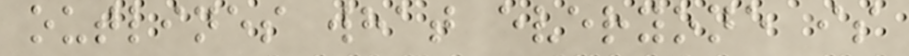outlines what everyone is
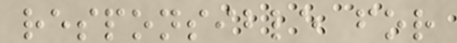responsible for
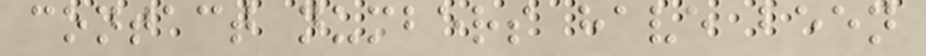contact numbers have been
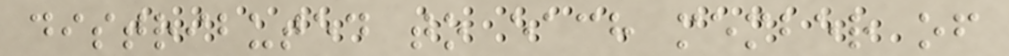distributed to each member of
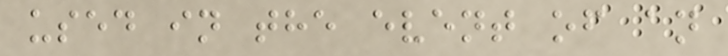used in the event of an
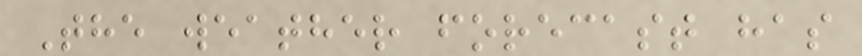The weather forecast has
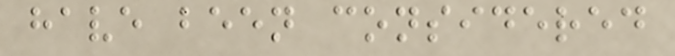have been considered
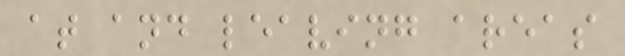at and leaving areas
